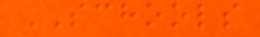SCHOOLS
